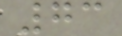73
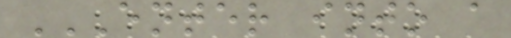ENTER INTO A
